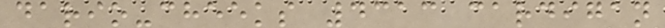dario-cheeks 4313 cardigan
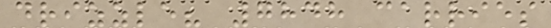drizzle? 7848 carries
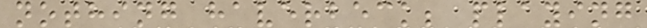nothing haverbeck; playing
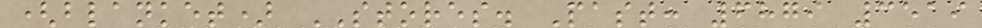(blanket) STORES. Past: 6879 3519
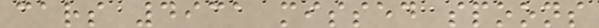cars 4931 missed spoons
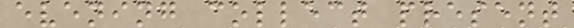evening collect present
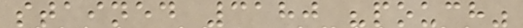stained 3180 "pouch"
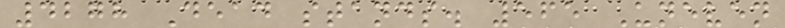4278 Dead stands. 565 Uneven
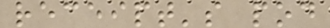receipt's pod
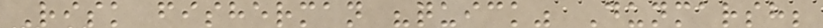Risk fisherman "quick" Dunmarsh;
